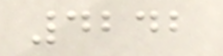4242
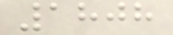1808
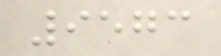9573
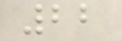22
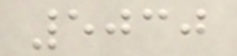5030
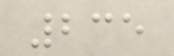235
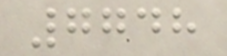7748
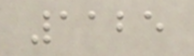1125
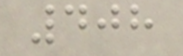408
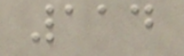114
